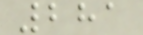281
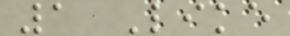1 Like
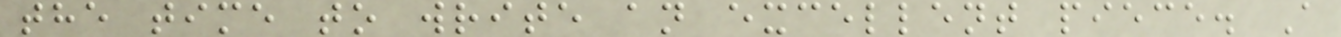the time to write an excellent piece. A
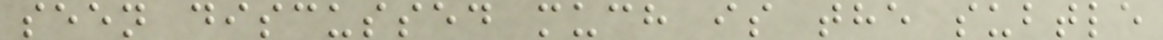seen discussed much is the subtle
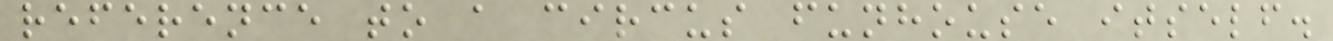reference to a circus funhouse itself.
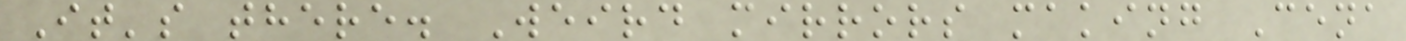It's there. Weird mirrors making Cena
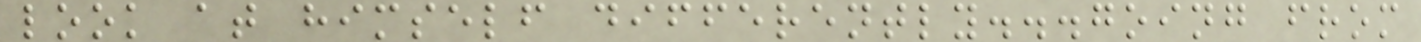look at himself differently...going from
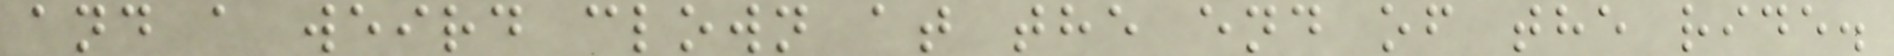and a weird clown at the end of the ride.
